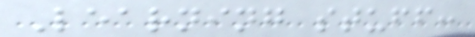Learning stuff:
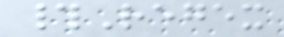#Regex
